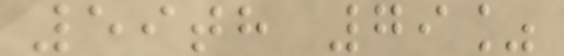59th 79%
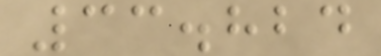33.824
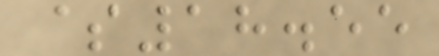$18.55
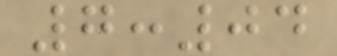7:04
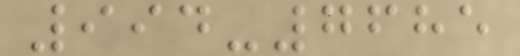994-7685
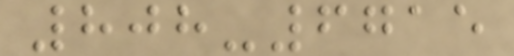808-6715
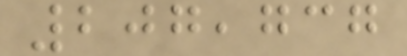207,737
